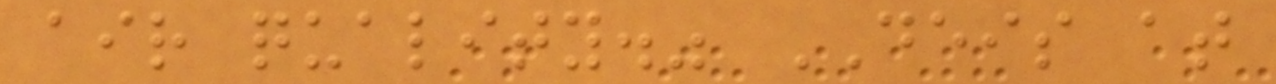air quality." DEIS at
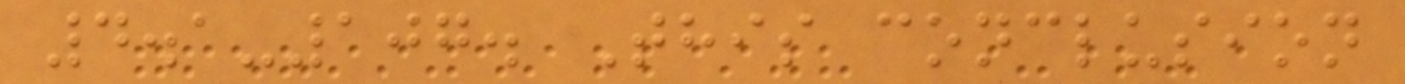4.1-107. This conclusion
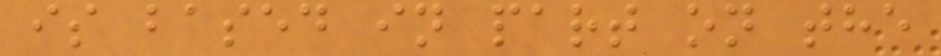is based in part on the
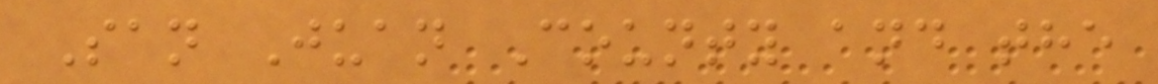San Juan County and the
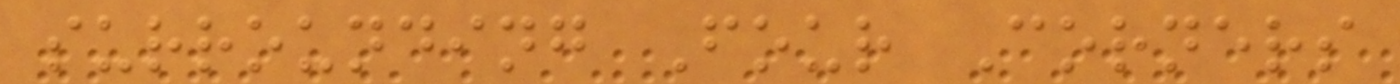surrounding Four Corners
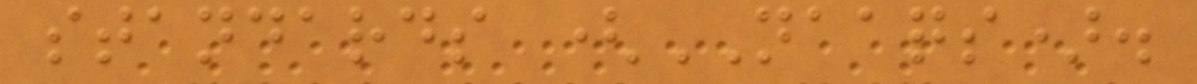standards (NAAQS).
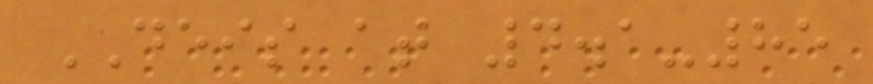DEIS at 4.1-85
